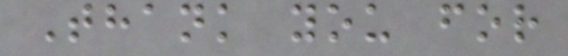Thank you for
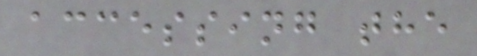accessing the
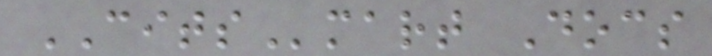CITSmart Docs
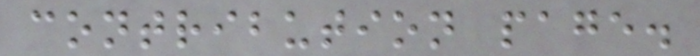contribution page.
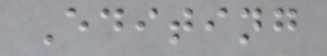Editing
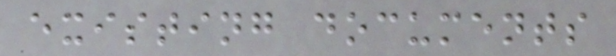existing documents
